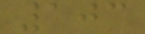103
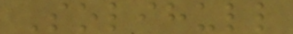Solihull
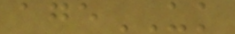ageUK
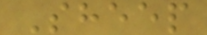Sheep
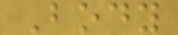Body
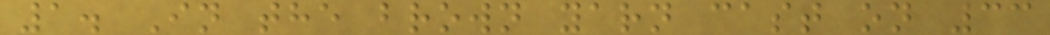1. In the brown yarn cast on 33
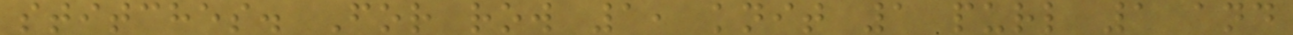stitches. For row 1, knit 1 purl 1 and
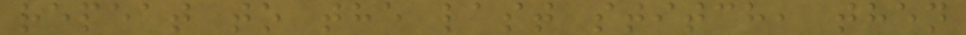repeat to the last stitch, then
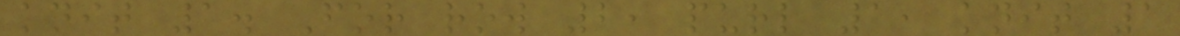knit 1. For row 2, purl 1, knit 1
